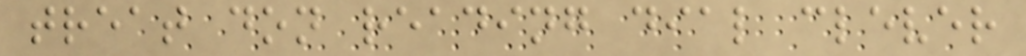treat don reading dial clever
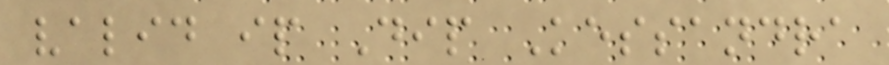valid ip Dip Kessandra
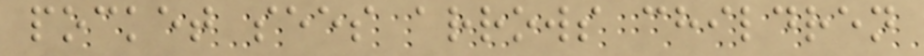pocket sees arrows children
